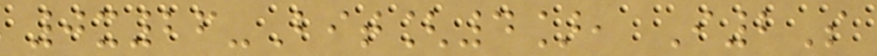0x26-Bit[4], I2S
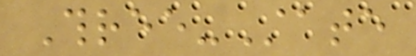Three-State
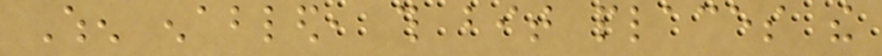When enabled, this bit places the
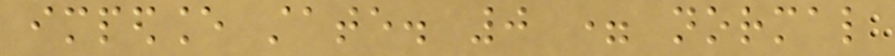impedance state. 0 = normal
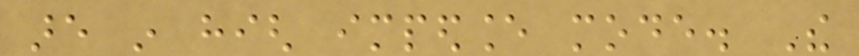are in high impedance mode. The
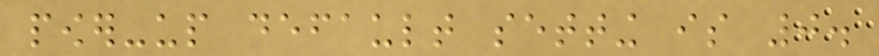power-up default setting is 0.
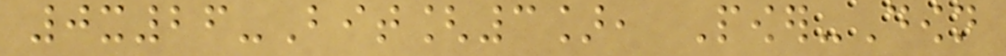0x26-Bit[3], Power-Down
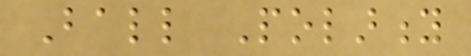Ball Polarity
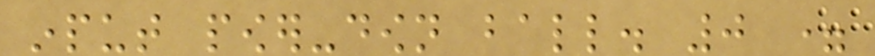input power-down ball. 0 =
